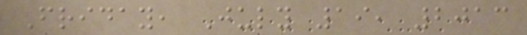Friday, July 19, 2013
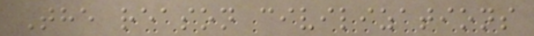The reason civilizations
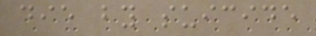die by suicide
